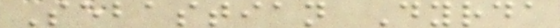Sebastian Dyrda
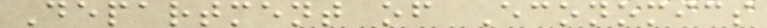Department of Economics
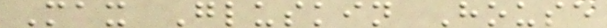Max Gluskin House
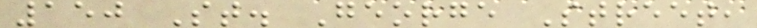150 St. George Street,
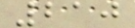210
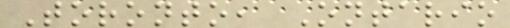Toronto, Ontario
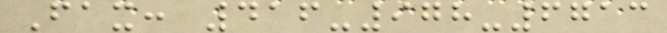Fax: 416-978-6713
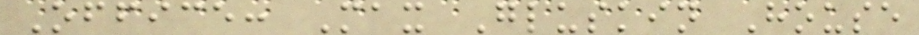Office: Max Gluskin House
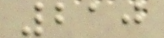210
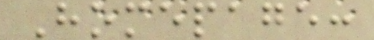Homepage:
